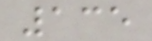135
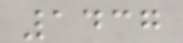1437
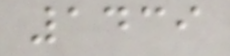1439
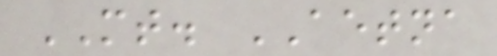MT. AETNA
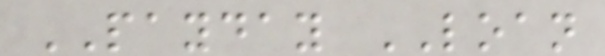PAYDAY LOAN
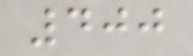400
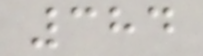384
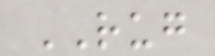RUG
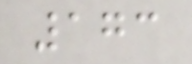173
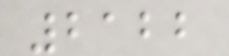2122
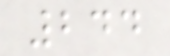244
